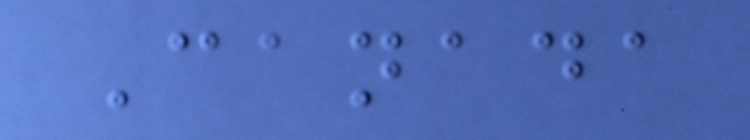Canada
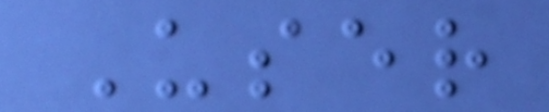User
